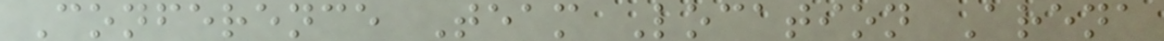Conference Team Location Arena
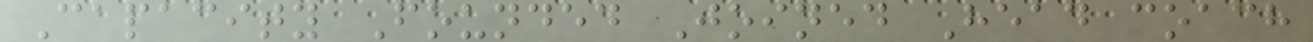Capacity Founded Joined Head coach
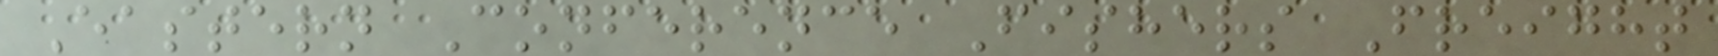Eastern Conference Fishers Freight
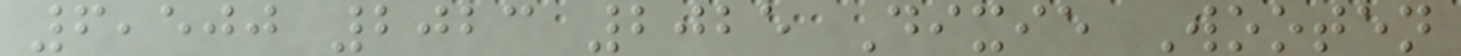6,500 2023 2025 Dixie Wooten
